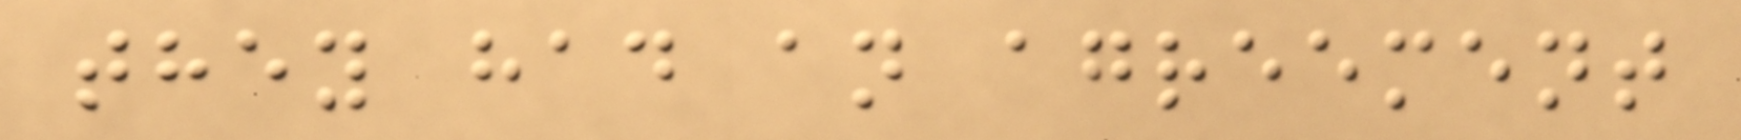they had an agreement
